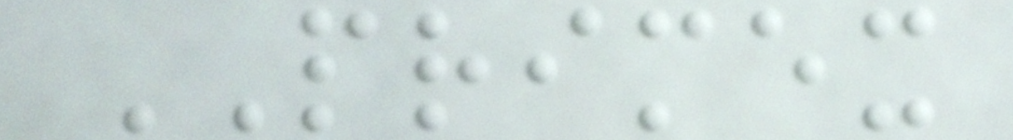PRIMEX
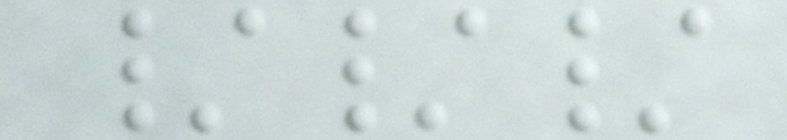///
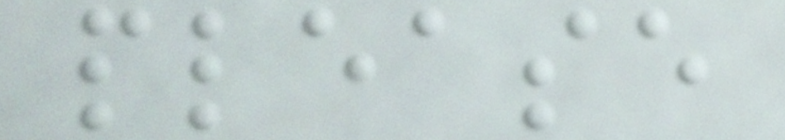please
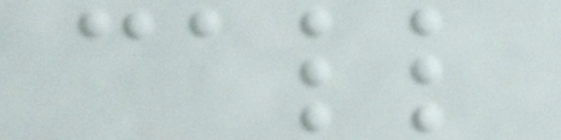call
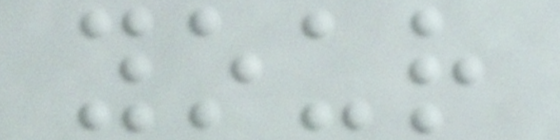your
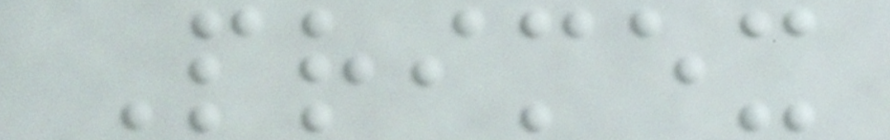Primex
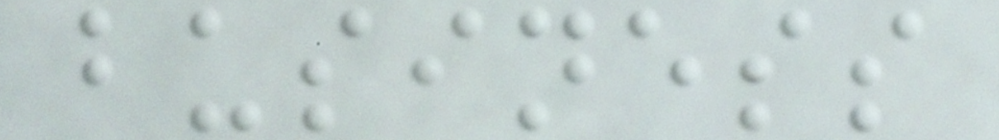business
